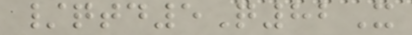/qtd5Q82X
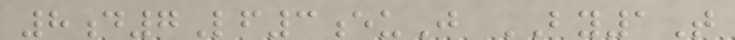8d7Lf3euJ BY1T
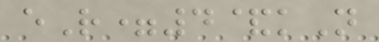eR=4&kN
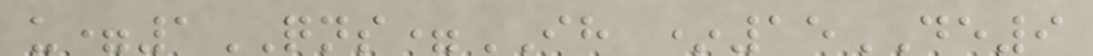u=1QNS=IH *15DE9
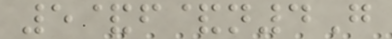5&f&n4G
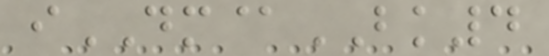iDM@BK4
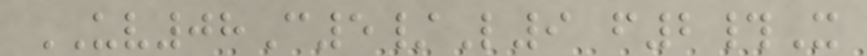UV08C5/L9 f2#X
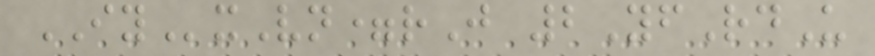IYxVn=rJ 2YfRdU
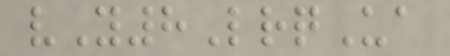vY8LrqUa
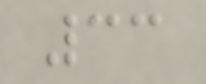33
